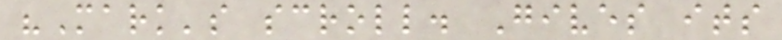"Mark's scroll. Gives its
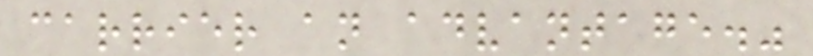carrier an advantage."
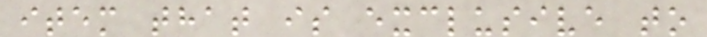item that is exclusive to
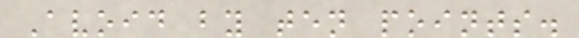Avoid by ten points.
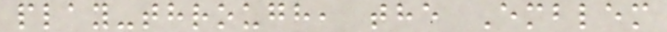play-through, the Emblem
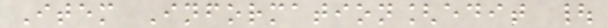Item Information[edit |
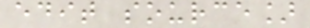edit source]
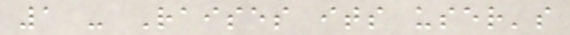1 - Raises its user's
